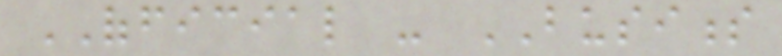OFFICIAL - BUSINESS
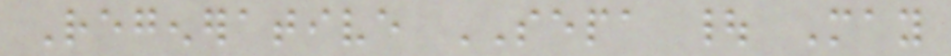Regenerative SEPA | May
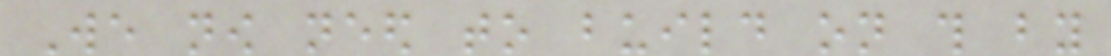We now need to build on this by
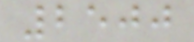2500
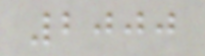2000
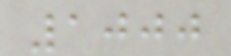1000
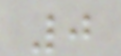0
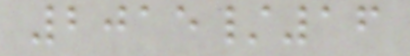2015/16
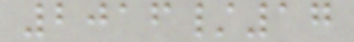2016/17
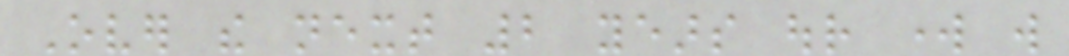Over the next 2 years our work will
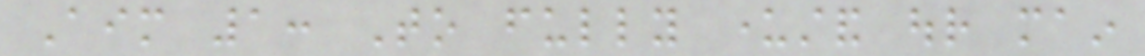Aim 1: To fully understand our main
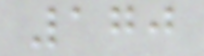170
